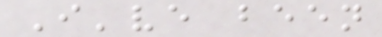I've been
